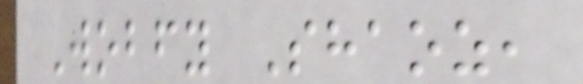Wobfy Shaoz,
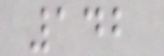142
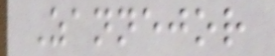Zannejor
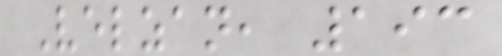Velzan, 193
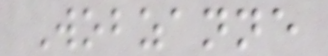Wobzanne
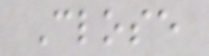Close
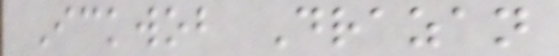Ickwob Drazan
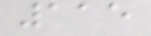115
